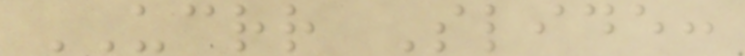UCRR Slide:
